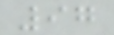97
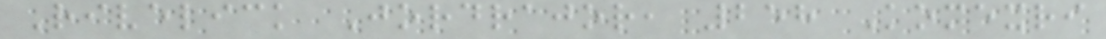Rivelick Jordrajor, 258 Komexri
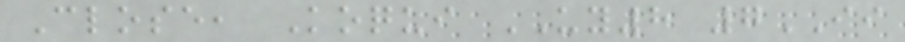Close, Koqui UY8 7II
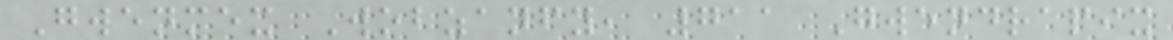Gwenmex Wobzanfy, 711 Gwendrapix
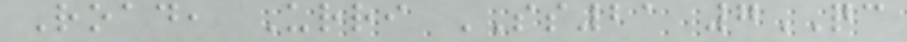Road, Urri SS21 7QC
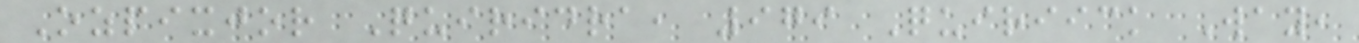Ozpixjor Quiridra, 979 Quiriick Way,
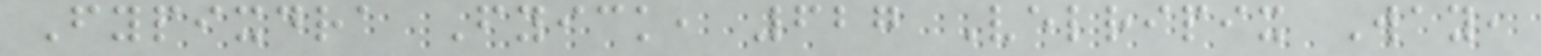Fypixdra Fyick, 627 Velripix Way,
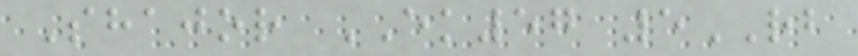Shajor EK57 5RB
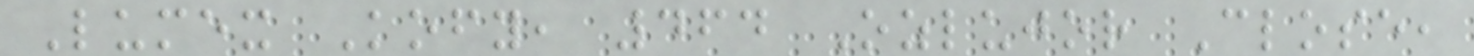Lumex Kofy, 464 Ozlujor Close,
